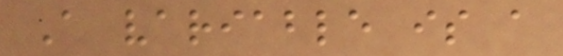A variable is a
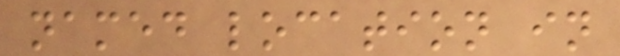named location in
